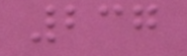237
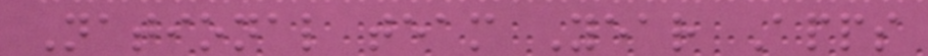National team Year Apps
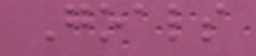Goals
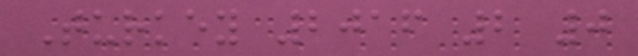Turkey 2016 2 0
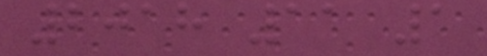2018 11 1
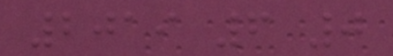2019 6 0
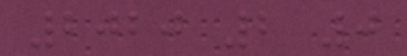2020 2 0
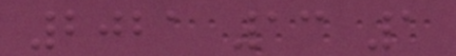2021 13 1
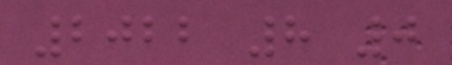2022 8 0
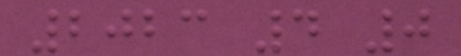2023 4 0
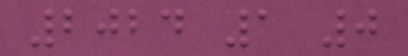2024 1 0
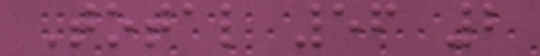Total 56 2
